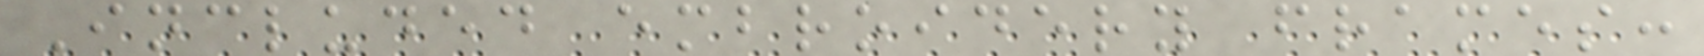Included embroidery frames:
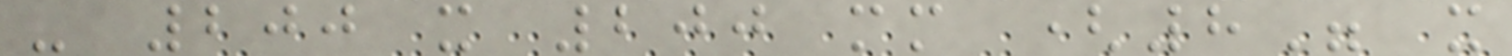- 200 x 200 mm (8" x
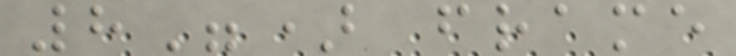8") frame
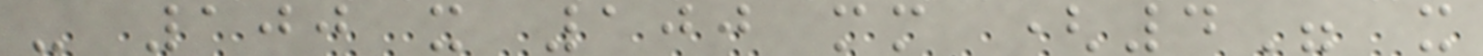- 100 x 100 mm (4" x
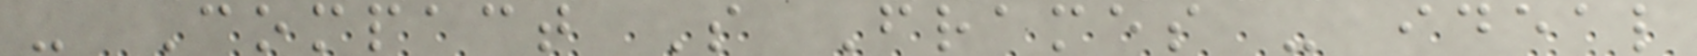- Compact S Frames - ideal
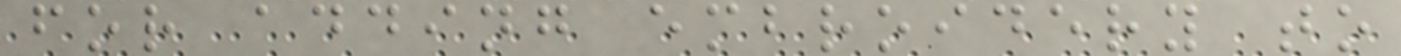for adding embroidery to
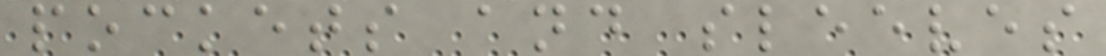pockets and sleeves
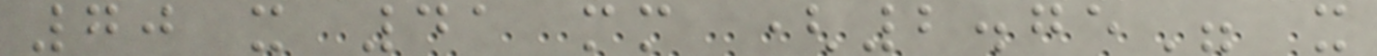70 x 41 mm (2.75" x
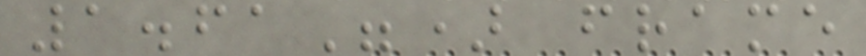1.61") frame
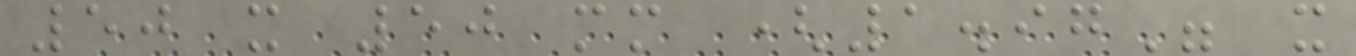50 x 50 mm (1.97" x
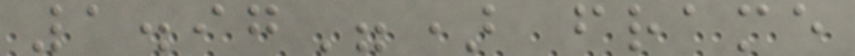1.97") frame
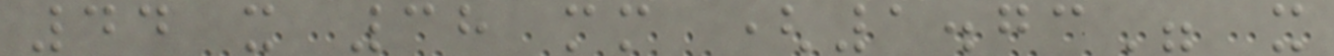44 x 38 mm (1.73" x
